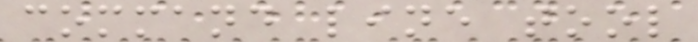command line tool
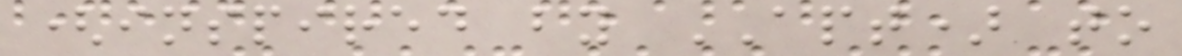(inspired by APT) to
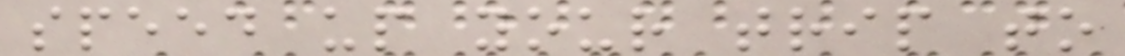speed up your trip to
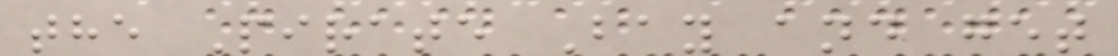the Pirate Bay and get
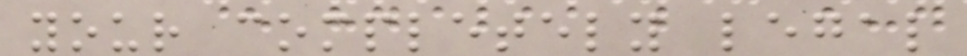your completely legal
